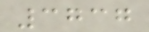3737
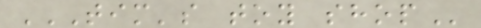TIM'S TOY SHOP
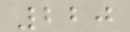220
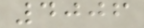4006
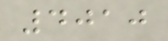4010
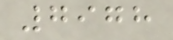7978
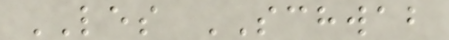LES SCHWAB
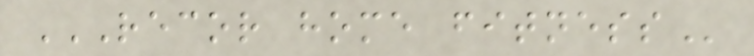RECOR HOME FITNESS
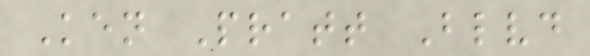Ken Pratt Blvd
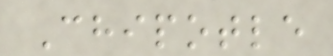Chipotle
